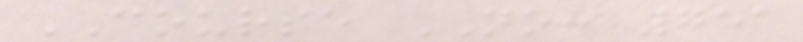COURSE NO: 751
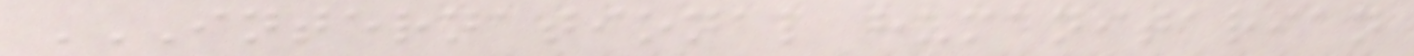INTERNATIONAL HUMANITARIAN
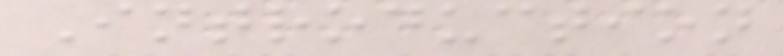Introduction
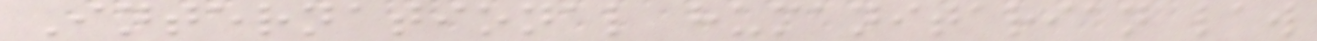International humanitarian law
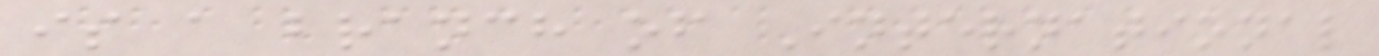is a branch of International
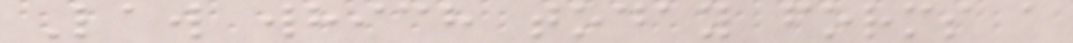Law which today forms a
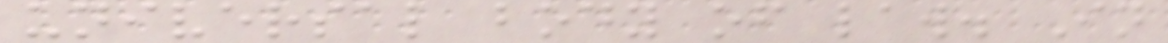universal body of law. In
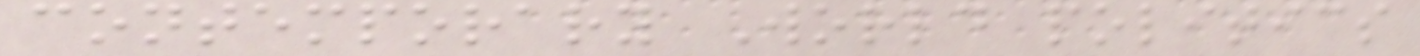contemporary World politics
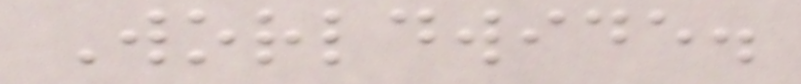Worldwide.
